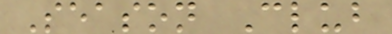Season Club
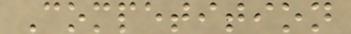Competition
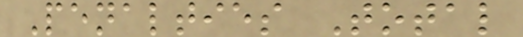Penalties Total
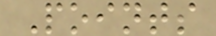Points
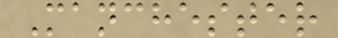Manchester
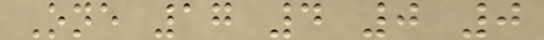One 17 4 0 0
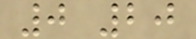0 20
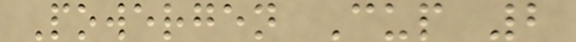Powergen Cup 2
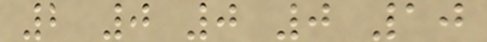2 0 0 0 10
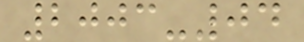2003-04
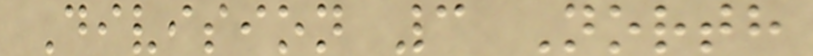Division 3 North
